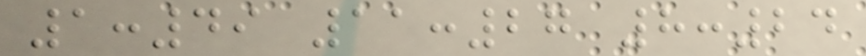1:49 11:27 8:24
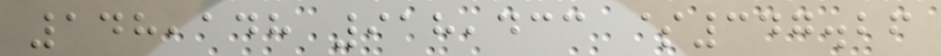148,148 918,433 $347.26
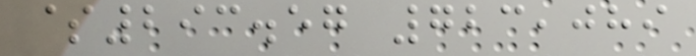$293.57 723,089
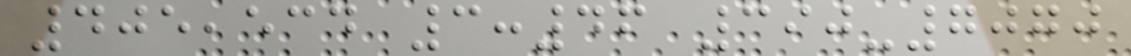405,534 3:46 390-7070
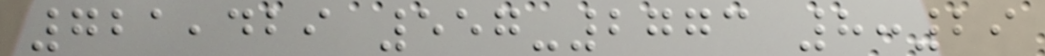721,429 557-2773 8:29
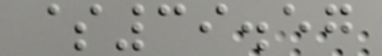$39.57
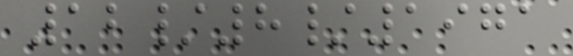12/8/1971
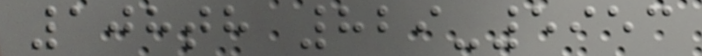108th 829-5953
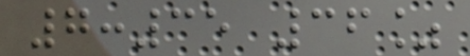7:35 36%
